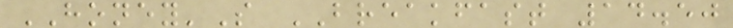HONEY'S BREAKFAST 14.50
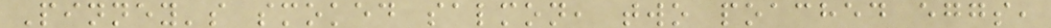Pinney's smoked salmon, two poached eggs,
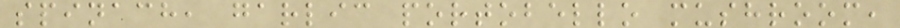spinach, garlic portobello mushroom,
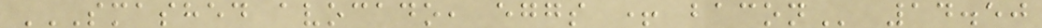SMASHED AVOCADO, EGGS + BACON 14.50
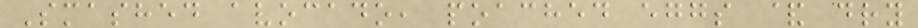Smashed avocado, poached eggs & dry
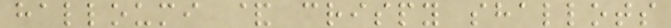halloumi & crispy shallots
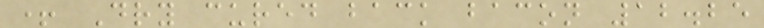+ Dry cured back bacon 12.25
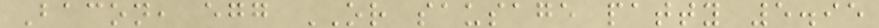Bacon, egg OR sausage patty 5.95
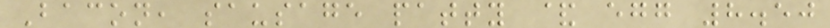Bacon, sausage patty & egg 8.50
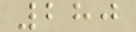280
